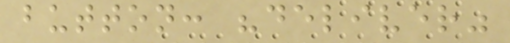button: "deliver"
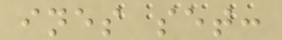ines set:
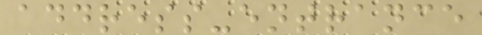address-entrance
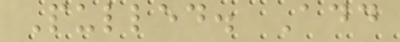Pulled. Add
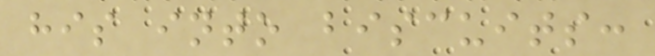his into biscuits:
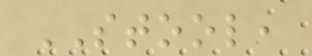STOOL,
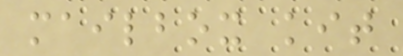mailbox kit
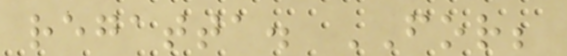regatta. FOR;
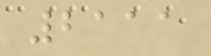2111
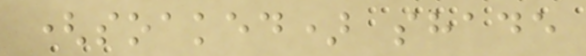(soaked) shade
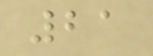21
